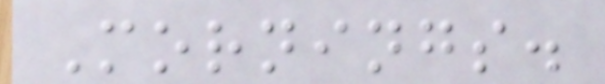Mornings.
